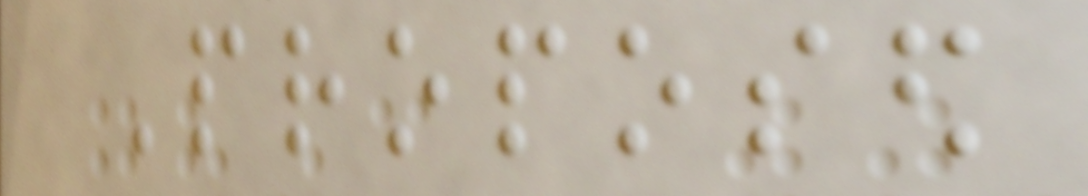Proposed
